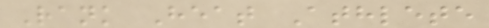Rank Heat Athlete
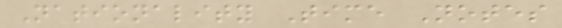Nationality Time Notes
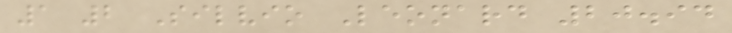1 2 Silvio Leonard 20.94
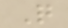Q
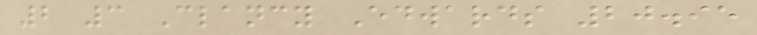2 3 Clancy Edwards 20.95
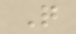Q
